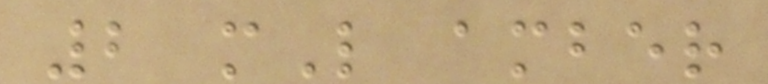2 mL amber
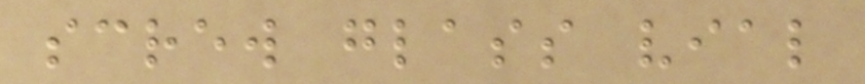screw glass vial
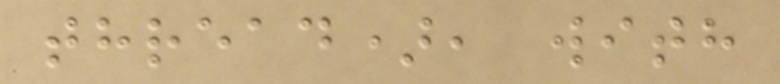thread), with
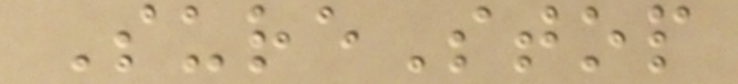SureStop
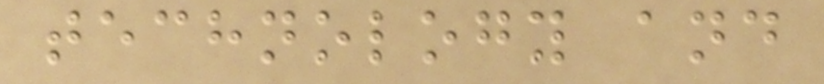technology and
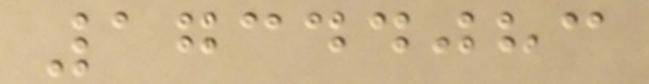17344083
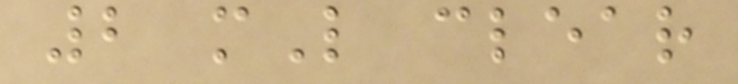2 mL clear
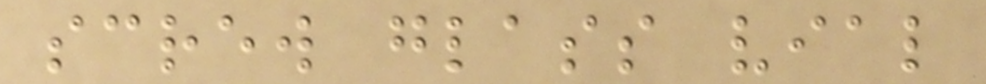screw glass vial
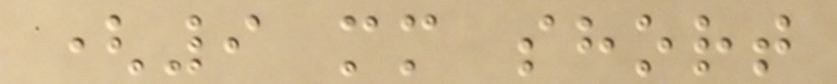(9 mm short
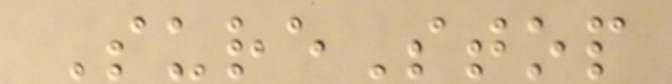SureStop
